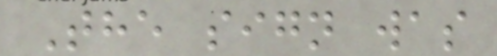The sign was
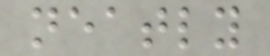neatly
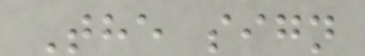The sign
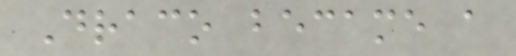Draco became a
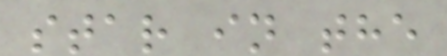star in the
